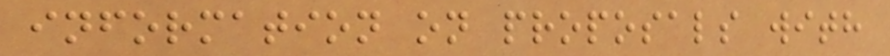information on proposals with
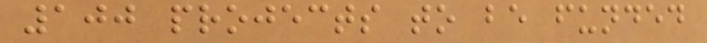100 projects to be funded
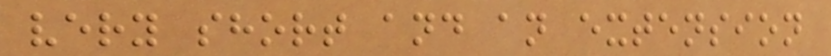very short and an extension
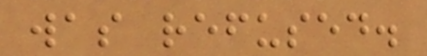was refused.
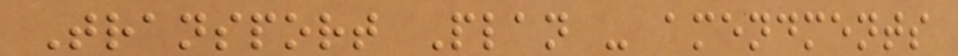Transport Plan - amendments
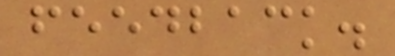feedback.
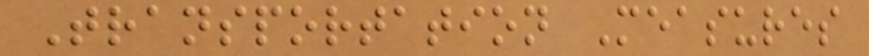Transportation Measures
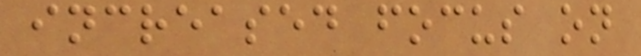increased focus on
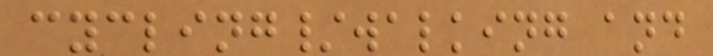cycling/walking and
